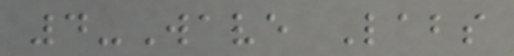4-Wave Labs
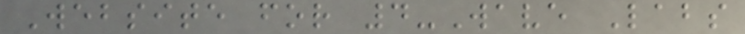Website for 4-Wave Labs
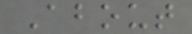About
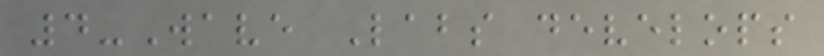4-Wave Labs develops
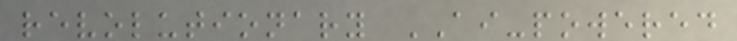revolutionary AI-powered
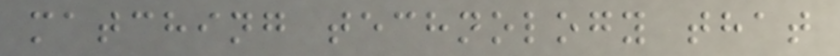matching technology that
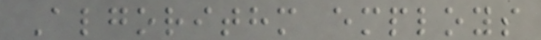Algorithm employs
